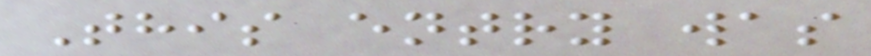This entry was
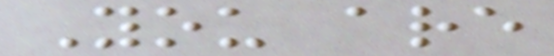You are
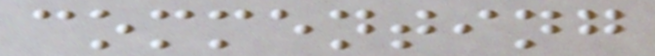commenting
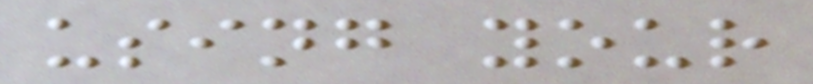using your
